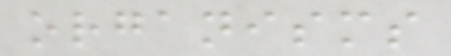organisms
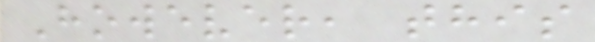However, this
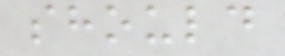should
